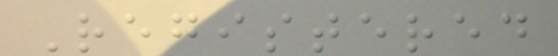Registered
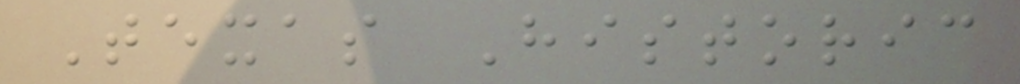Texas Historic
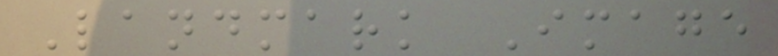Landmark Image
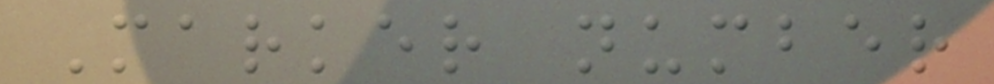Marker number
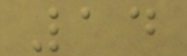14
